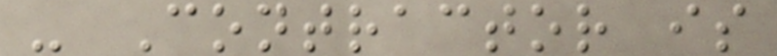- Contractor is
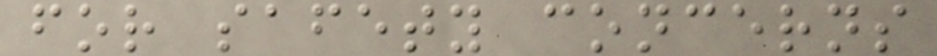for safety concerns
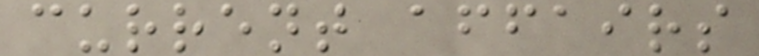current affairs
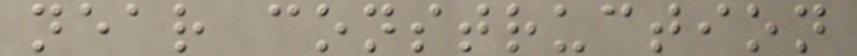near construction
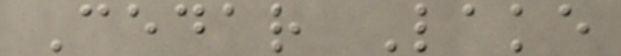Cedar Lake
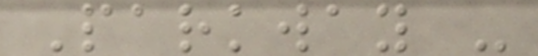Parkway -
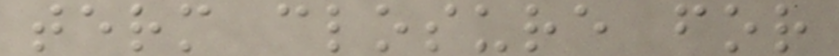term closure for
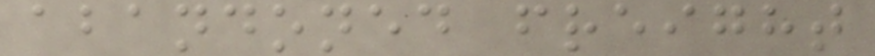abandoned freight
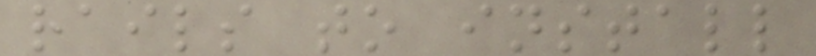rails to install
